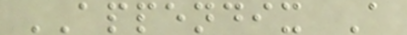APPENDIX A
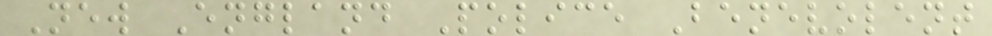New England Police Benevolent
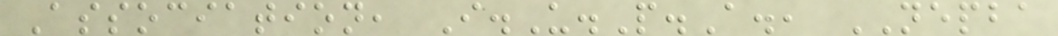Association, I.U.P.A., NEPBA
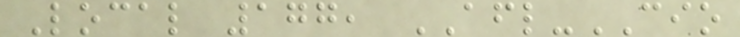Local 177, AFL-CIO
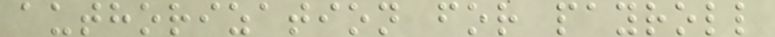authorization for payroll
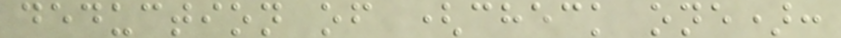deduction of (check one):
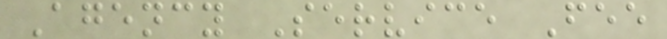Agency Service Fee
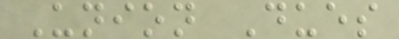Union Dues
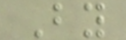By
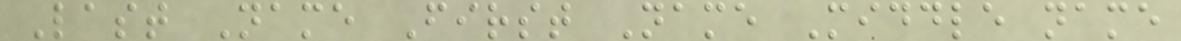Last Name First Name Middle name
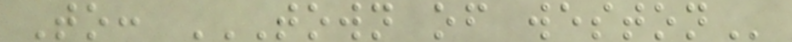To: TOWN OF WESTON
